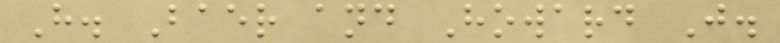H. Baer and Howard J.
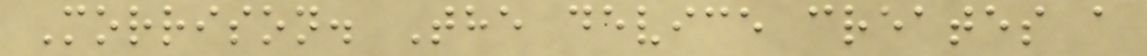Morrison. The device creates a
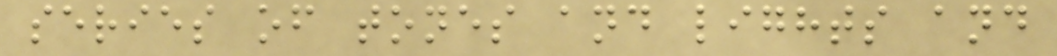series of tones and lights and
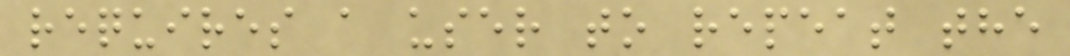requires a user to repeat the
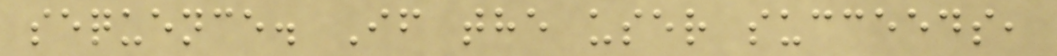sequence. If the user succeeds,
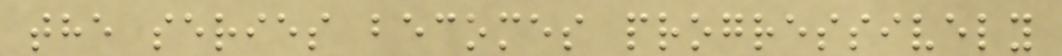the series becomes progressively
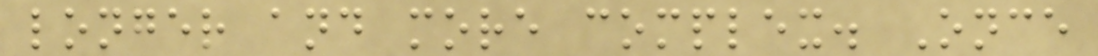longer and more complex. Once
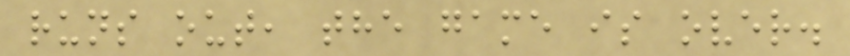runs out, the game is over.
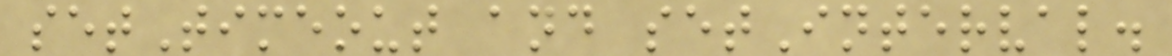setTimeout and setInterval.
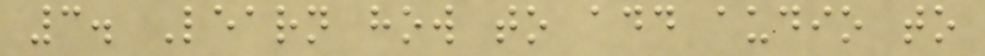3. Learn how to add audio to
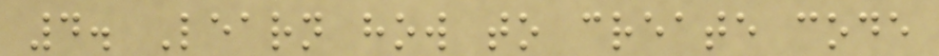4. Learn how to create code
